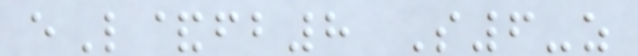eL&fb8 S6-z
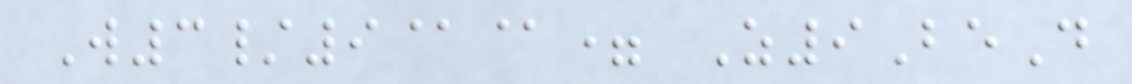W3/9@@= Z9BeD
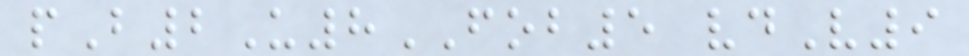pB2U8FOB5 vdV9
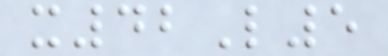x42L5
